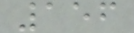156
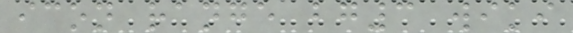icon range bg3 wiki
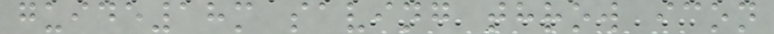guide18m saving throw icon
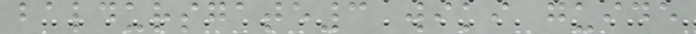baldursgate3 wiki guide
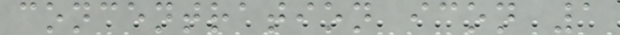concentration icon 1
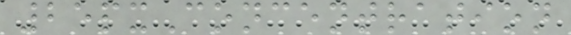25pxConcentration
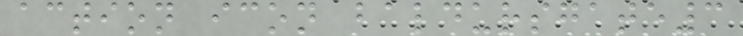action icon baldursgate3
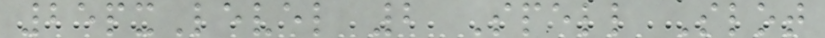25pxLevel 2 Spell Slot
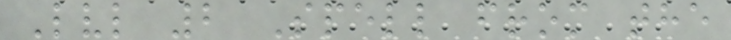Lvl 2 Spell from the
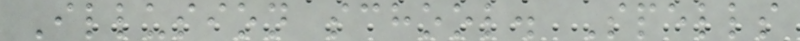Illusion school. Spells
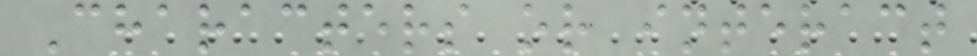Characters or interact
